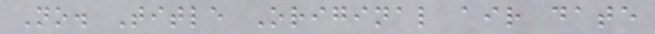No. Title Original air date
